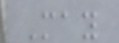May
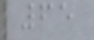65
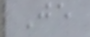Je
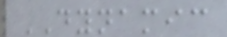DYNAMIC
